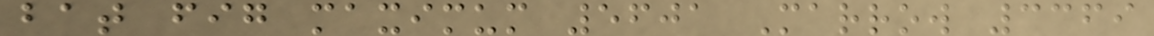bat fig maximum 5601 Marrow 3369
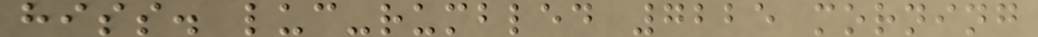hiss. luc-rumbled 7225 morning
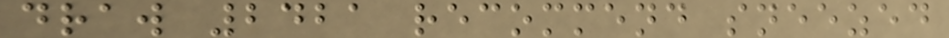draw 2421 recommend sneezed
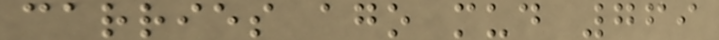carries ago mud 769
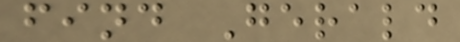find Gerald
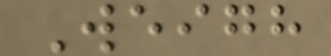Weigh
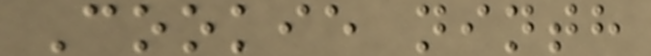Cookie ninth
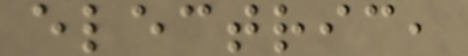electric,
